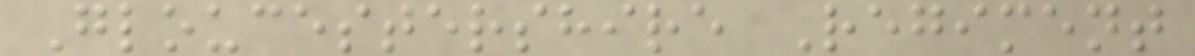Gloucestershire Regiment
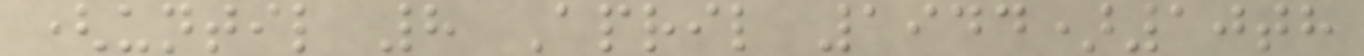(until 8 April 1944)10th
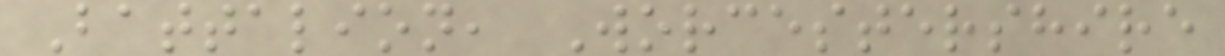Battalion, Worcestershire
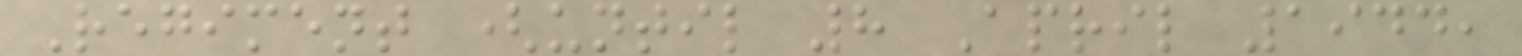Regiment (until 8 April 1944,
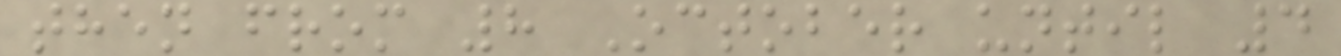then from 8 October until 4
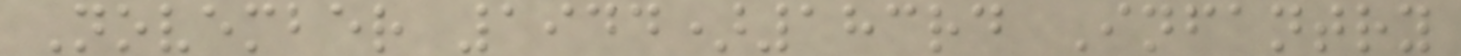November 1944)183rd Infantry
